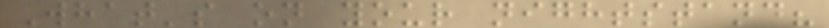What's on your nightstand?
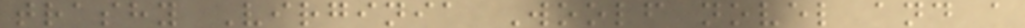trashy Virginia Woolf novel and a
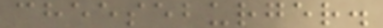cheeseburger.
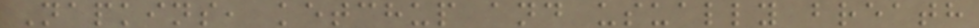Napkins, ketchup and usually breath
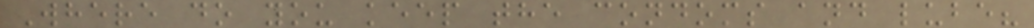Where do you keep the condoms and lube?
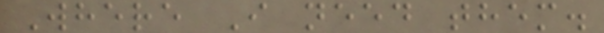Where I need them.
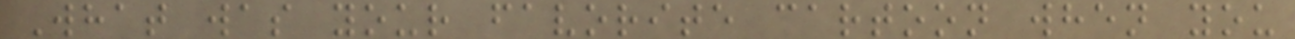What was your favorite cartoon when you
